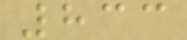833
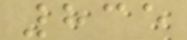835
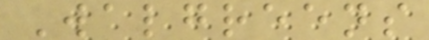Walgreens
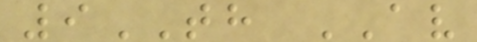9TH AV
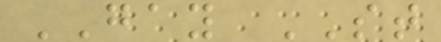GAY ST
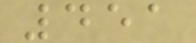451
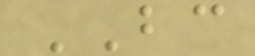BC
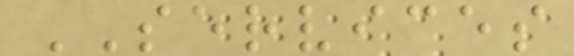SERVICES
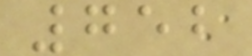752
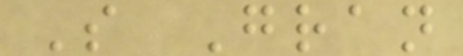S Gran
